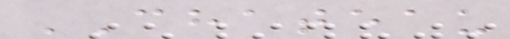CHATEAU
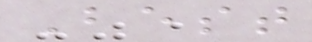Best
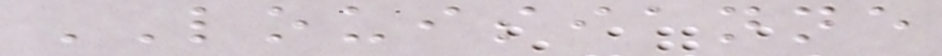LOUISIANNE
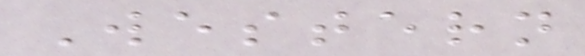Western
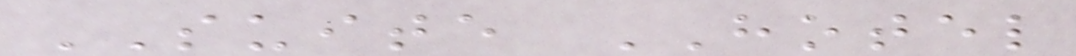SUITE HOTEL
